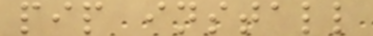pip install
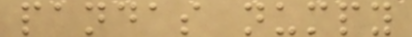pandas numpy
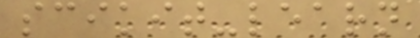scikit-learn
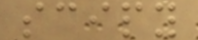scipy
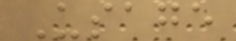Usage
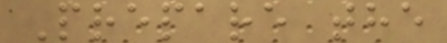Prepare the
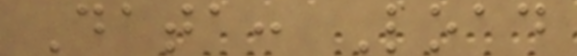Data: Load
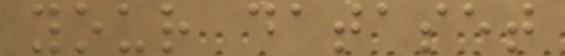your dataset
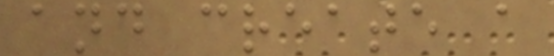and create a
